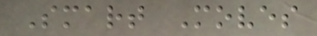Smart Moves
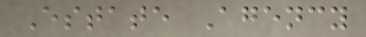Estate Agency
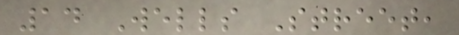14 Wells Street,
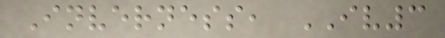Inverness, IV3
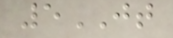5JT
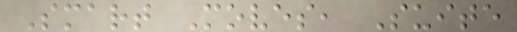Smart Moves, Suite
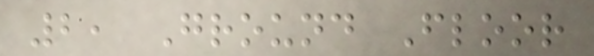2, Ground Floor
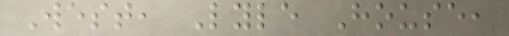West, Lyle House,
